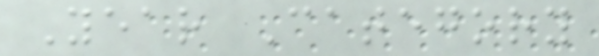Year Category
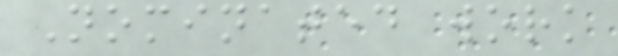Nominated work
